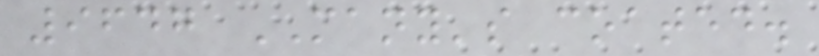9647 MANY's coated.
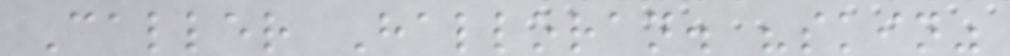Caller Halloran. "skin"
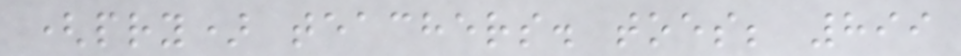(pry) teachers. toes; 899
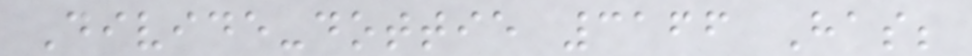Divide-dottie 3166 Has;
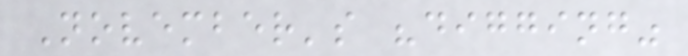November's "digging"
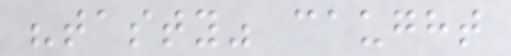"tasty" caught
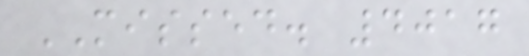MISSED. 4017
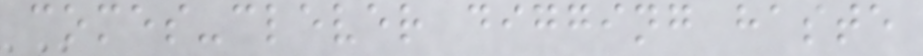comes-clever digging haste
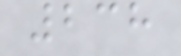238
